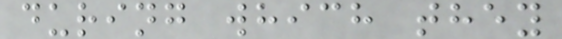during which they
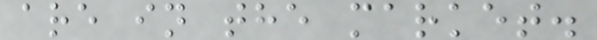are in the market.
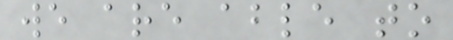we are able to
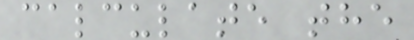calculate the
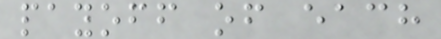payoff of each
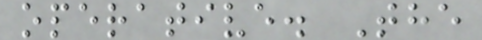operative. The
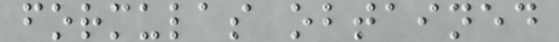formulas obtained
